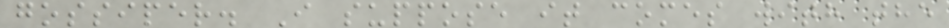gossiper. I suppose it comes with the
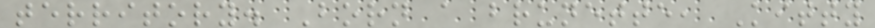territory. Born a brunette, Kitty
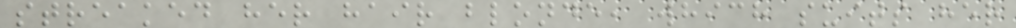streaked her hair blonde, which suits her
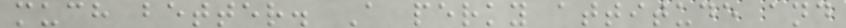much better. A perky attitude and
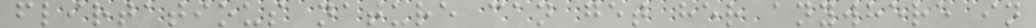flirtatious nature can get her anywhere in
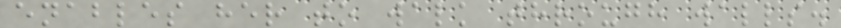enables her to walk through walls.
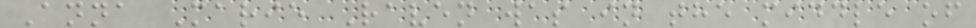Anna Marie Raven was in the middle of
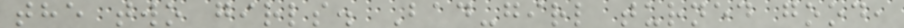the two girls. Bad-girl turned good,
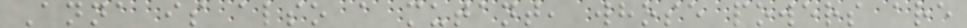Anna is also a mutant, whose powers are
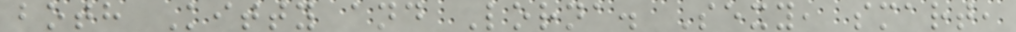both Kitty and Lorna. Sexy, smart,
